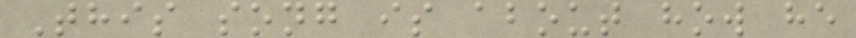This song is about how he
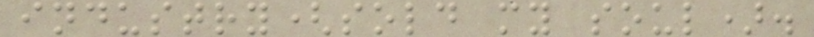industry(sold my soul).
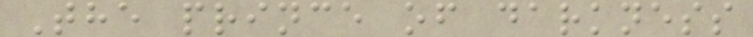The prince of darkness
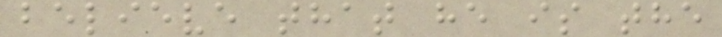believe that he is the
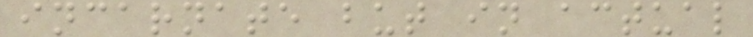incarnate but in actual
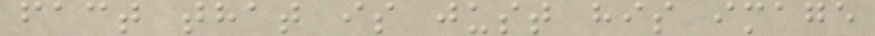fact that is just his image
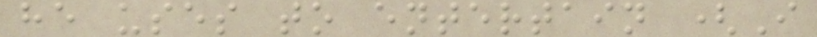he uses to entertain (I
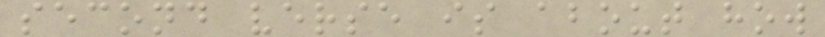second verse is about how
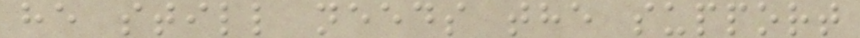he still needs the support
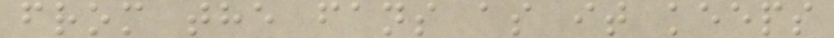from the fans as it keeps
